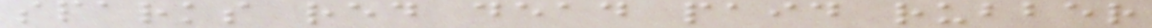sparks red dead paid rubber
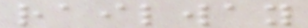railway
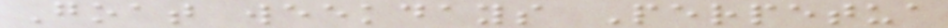Goat weekdays Perpetua
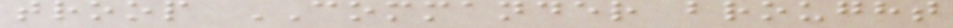troop COMMANDER brought
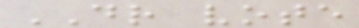DR vote
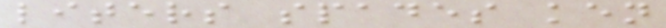liters spades ken
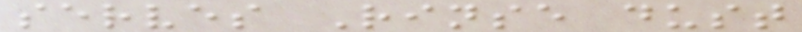serves Rinse dust
